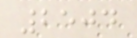2504
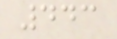443
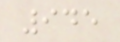945
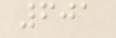601
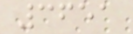3651
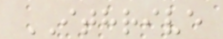ITHRIVE
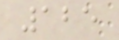125
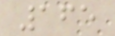165
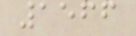1566
